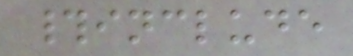#include
